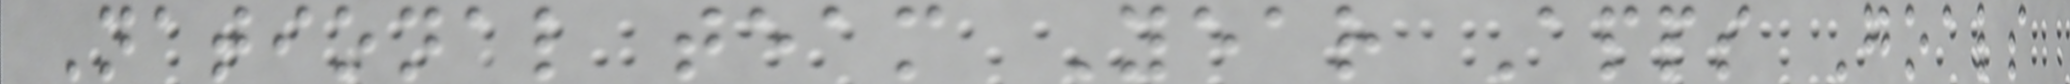National team Year Apps Goals
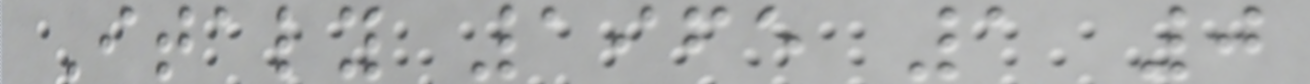Italy 1965 1 0
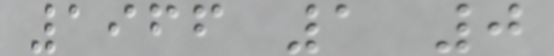1966 1 0
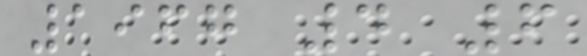1967 4 6
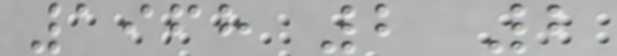1968 2 2
